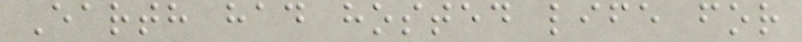Earth had hosted life for
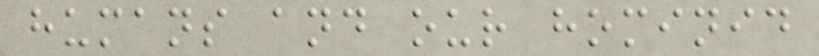humans and our hominid
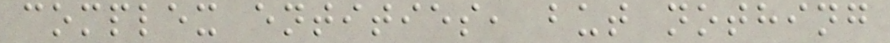complex entities, but nothing
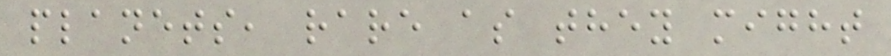planets, rare as they might
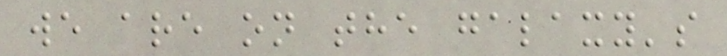we are on the galaxy's
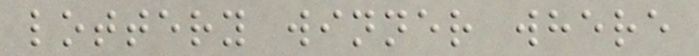lottery winner where
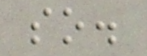so.
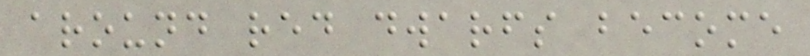around red dwarfs become
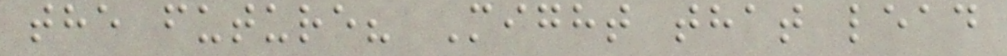the future? Might that lead
